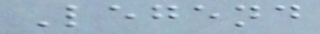Legend
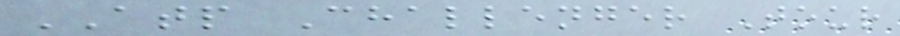ATP Challenger Tour
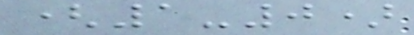(1-0)
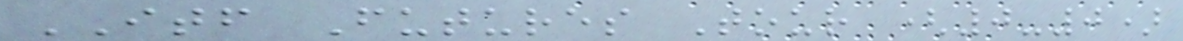ITF Futures Tour (0-0)
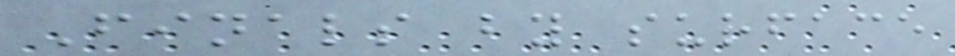Finals by surface
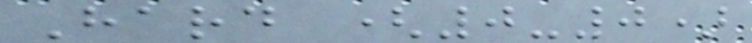Hard (0-0)
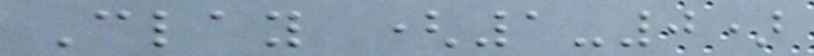Clay (1-0)
